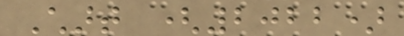Chart (2022)
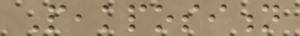Peakposition
